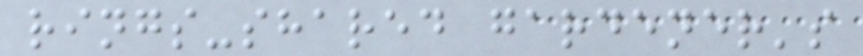rings-shared gardener's
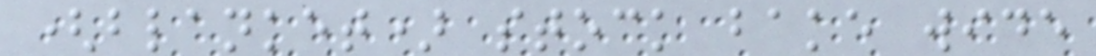(blanket) stock bake wide
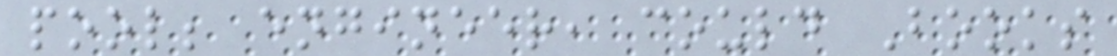pool; engineer, could Books
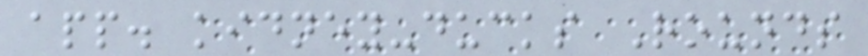app. kidney-ducks Rounds
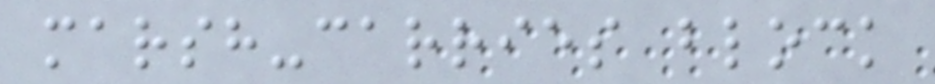marsh-carries block
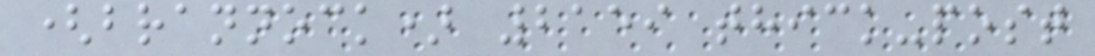(brannock) 2159 thick-post
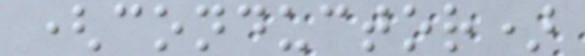(conductor)
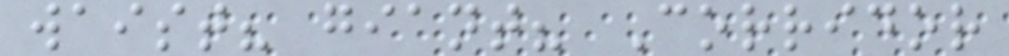waist? giant? Corridor
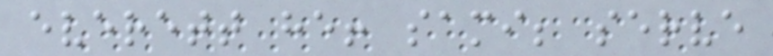everett he! sami; serve
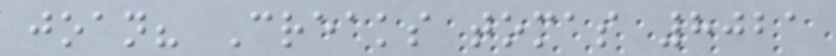joan? Creaks tomas 8021
